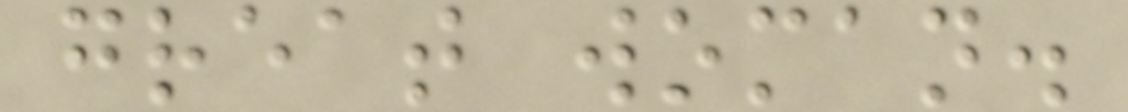great woman.
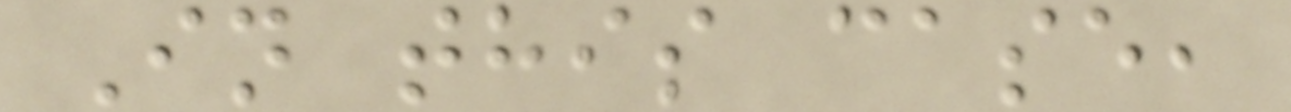In this case,
